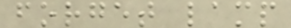forget lamp
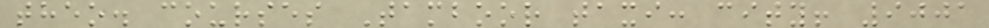theo. courses Tamboor taxi: city! 9001
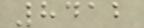8412
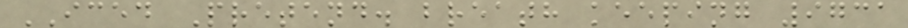ICED Pretend. breath keeping 9731
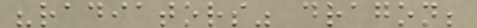"radiators" dragon;
